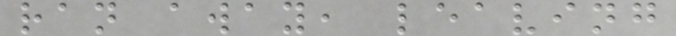ran away, leaving
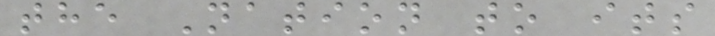the Nation to its
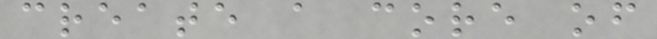create a core of
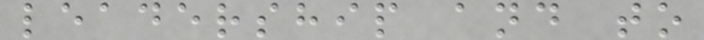leadership and to
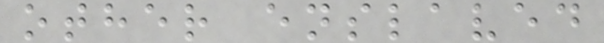other enslaved
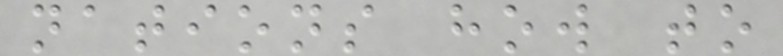nations how to
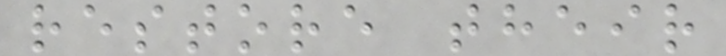restore their
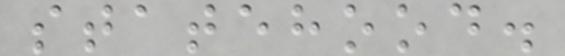statehood.
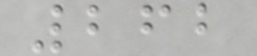262
